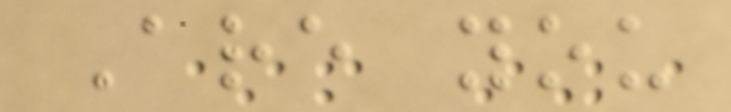Are you
